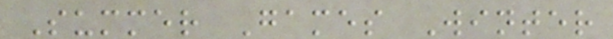Summer Games Winter
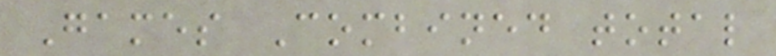Games Combined total
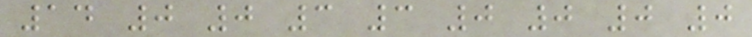14 0 0 3 3 0 0 0 0
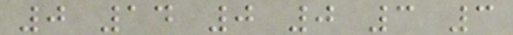0 14 0 0 3 3
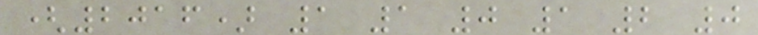(2016) 1 1 0 1 2 0
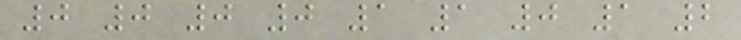0 0 0 0 1 1 0 1 2
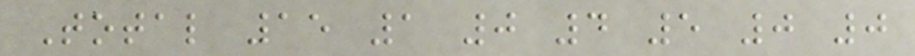Total 15 1 0 4 5 0 0
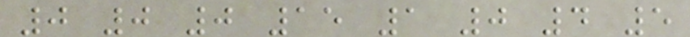0 0 0 15 1 0 4 5
